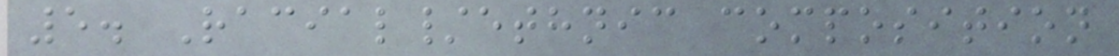5. Racial/ethnic composition
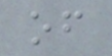of
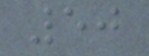50
